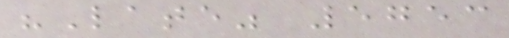"Late" 5753
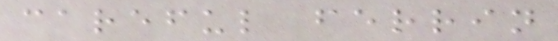careful ferrin
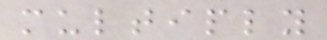multiply
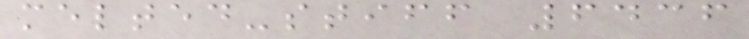melted-stiff 6436
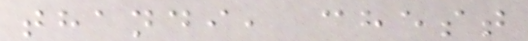thandi, chest
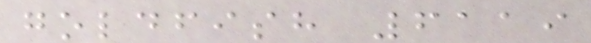goldfish 6119
